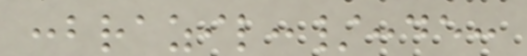:brazil:/:de:
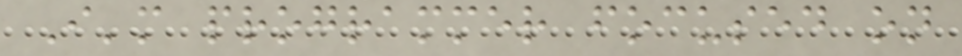I'm programmer focused on
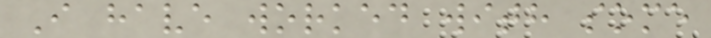I have worked with some
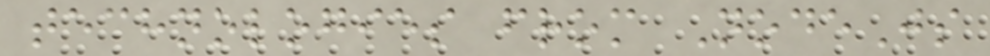technologies from NodeJs
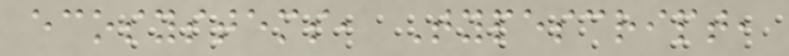ecosystems, Typescript,
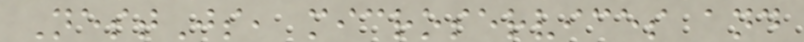NestJs, microservices and
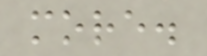more.
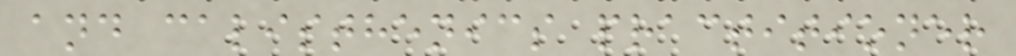and calisthenics practitioner
